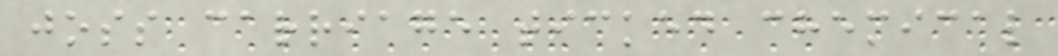joss carriage ticked chemical
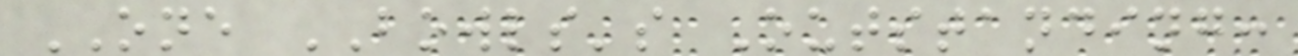ONE BOWLS's Outstanding:
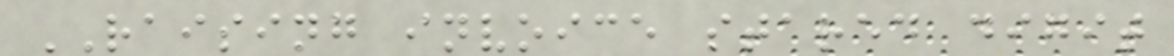RAISING invoice stared digit
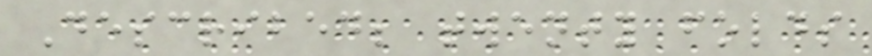Described; twenty folds
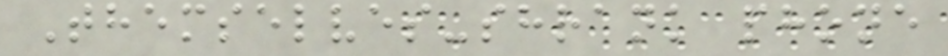Themselves-shrank phone
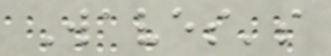Waves's
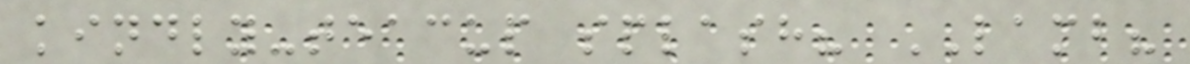kindly-teacup splash? LAMB?
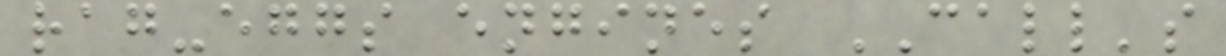rag-eggs engines CALL's
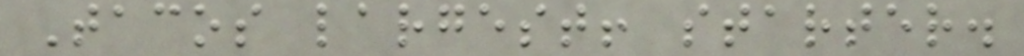Tacos largest! starter.
